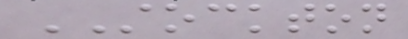STOCKTON
